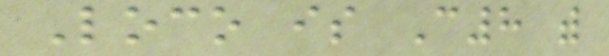Loco is C8 with
